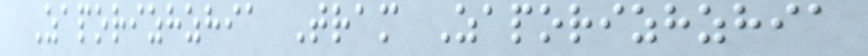Zaporizhzhia Tram Zaporizhzhia
